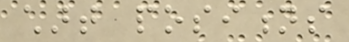chart positions
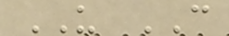US CAN
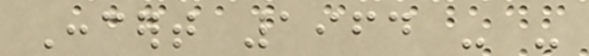Concert 1964 - -
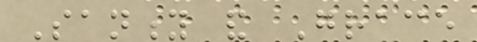Sanity and Grace
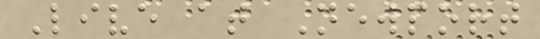Live at Newport
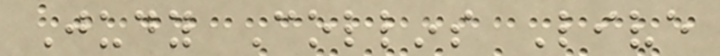Judy Collins Live
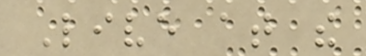Live at the
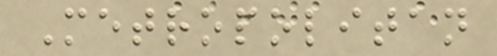Metropolitan
